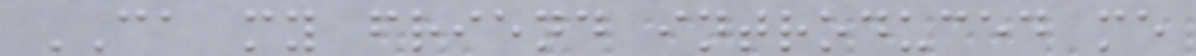CA my friend introduced me
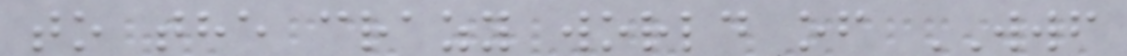to the crazy world of WWF
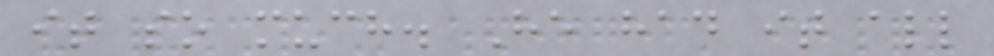it so much. He had it all
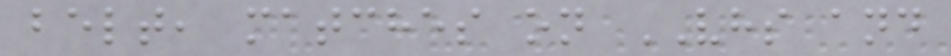belt, matches on VHS and
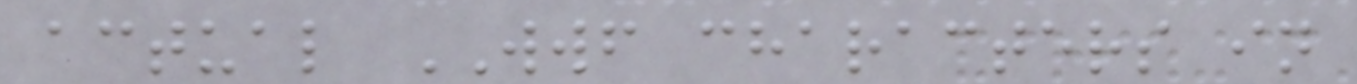actual WWF characters in
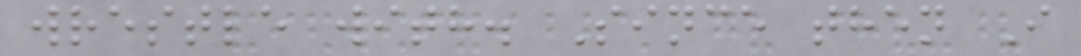wrestle with. Since then I
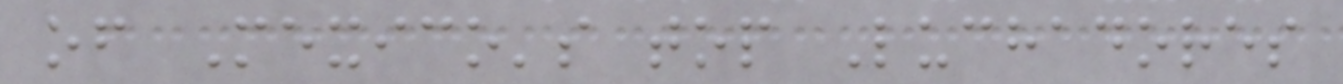of Mexico's top Luchadores
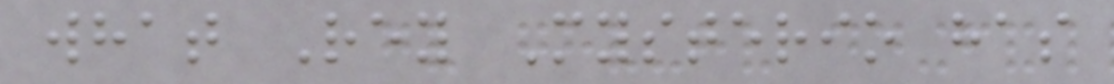what Rey Mysterio has
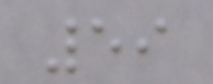59
